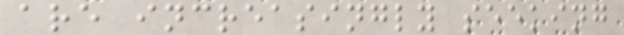are increasingly seeking
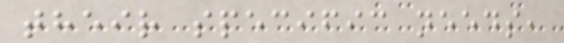their specific needs,
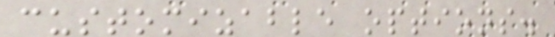customizable options.
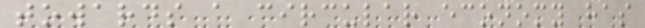towards a circular economy has
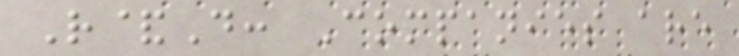R&D: Companies are
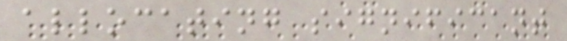allocating significant
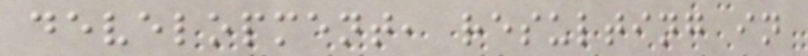development, resulting in
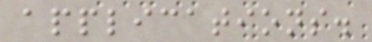applications.
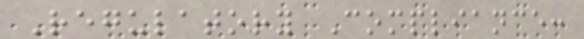Regulatory Compliance:
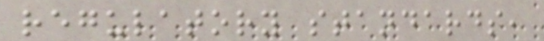regulatory standards,
